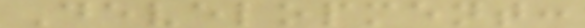Development:
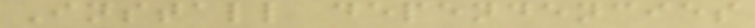Install dependencies
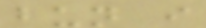bun i
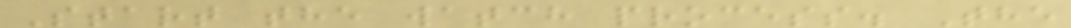Start the watch process. The
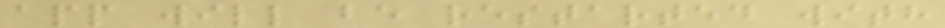app will be restarted with
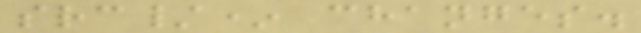src/* changes.
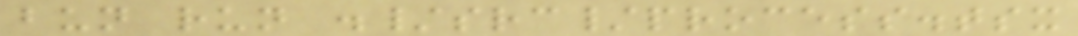bun run ./src/process.tsx
